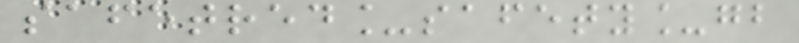safetred_safety_gb
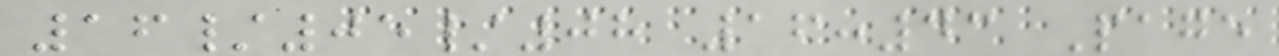16/05/08 16:43 Page
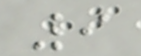9
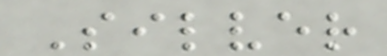Silver
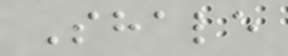Shale
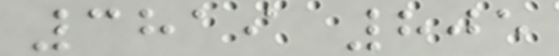3819 805
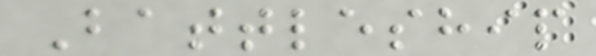Battleship
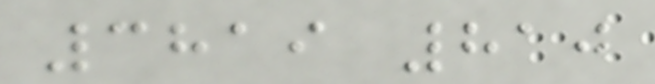3819 810
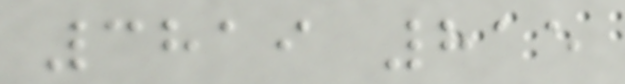3819 815
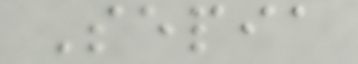Sepia
